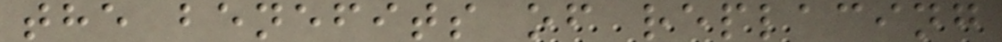the benefits of replacing
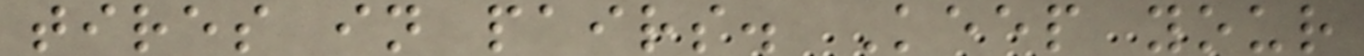tires in pairs. Keep your
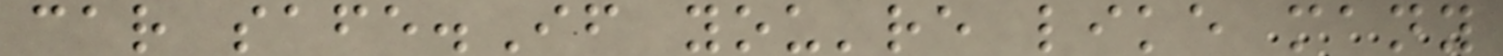car safe.If you're like many
